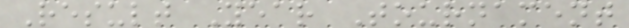Result Year Tournament
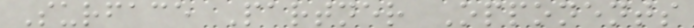Surface Partner Opponents
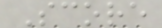Score
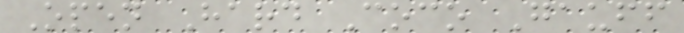Open Hard Coco Gauff
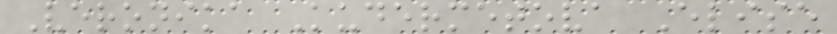Veronika Kudermetova Elise
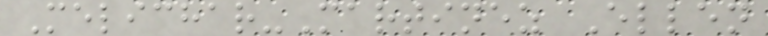Melichar-Martinez Ellen
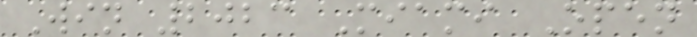Win 2023 Miami Open
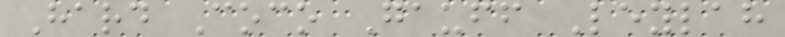Hard Coco Gauff Leylah
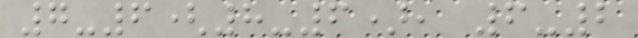7-6(8-6), 6-2
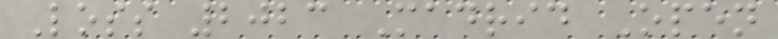Loss 2023 Madrid Open
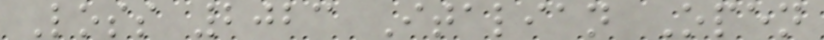Loss 2023 Italian Open
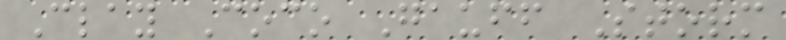Clay Coco Gauff Storm
